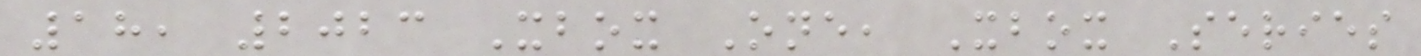18, 2023 Xbox One, Xbox Series
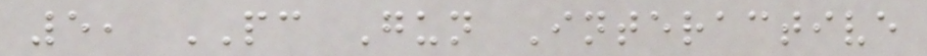5, PC Gun Interactive
